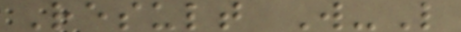Result W-L
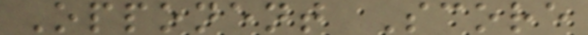Opponent Score
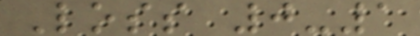Loss 0-1
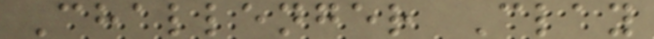Challenger Clay
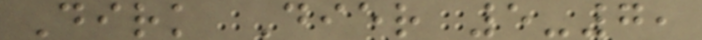Dirk Dier 5-7,
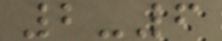2-6
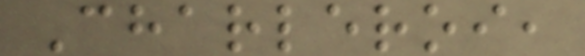Charleroi,
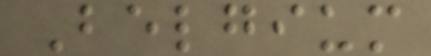Belgium
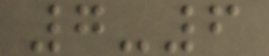7-6
